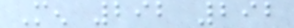Men 292 292
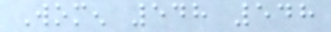Women 548 548
